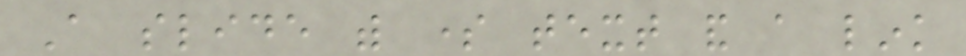A slide with some text and a link
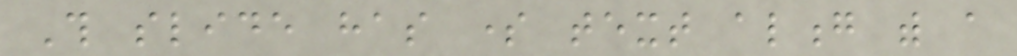This slide has some text along with a
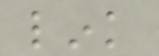link
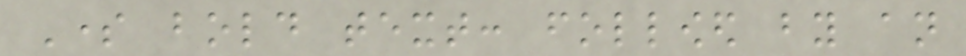Some bold text: followed by an
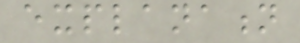explanation
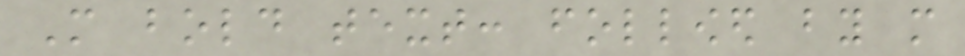More bold text: followed by more
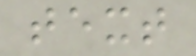text
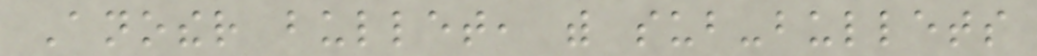Another bullet, with sub-bullets
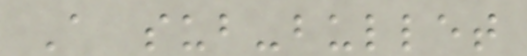A sub-bullet
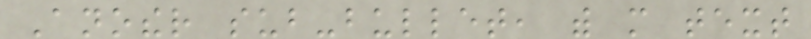Another sub-bullet, with more text
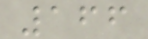166
